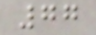77
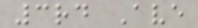3rd Ave
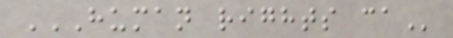HUMAN RIGHTS CA
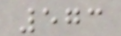573
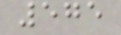575
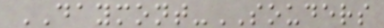DAYMONT-SOUDERS
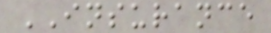INSURANCE
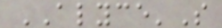ALYCE'S
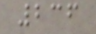236
